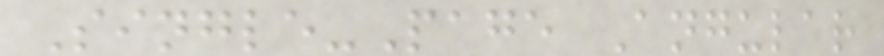Single-Page Angular
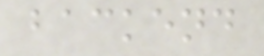backend
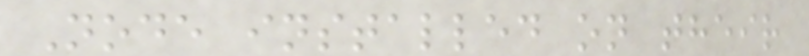Node installed on their
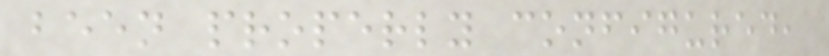been properly configured,
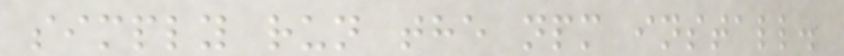simply run the npm install.
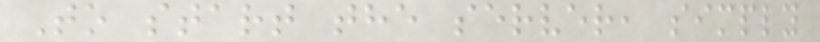To start the server, simply
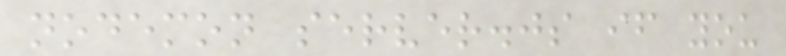nodemon server.js if you
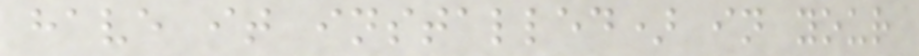have it installed) in your
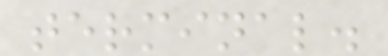terminal.
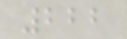222
